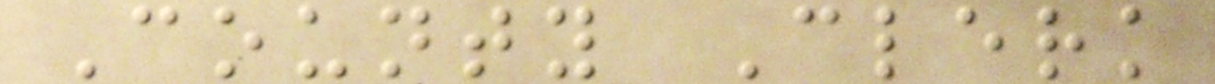County Clerk
